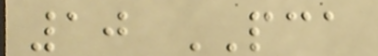10 PCA
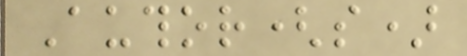Author(s)
